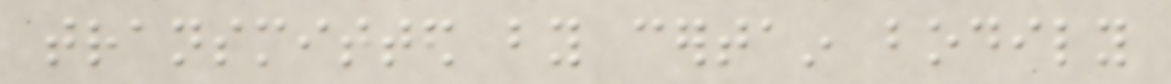transmitted by certain bodily
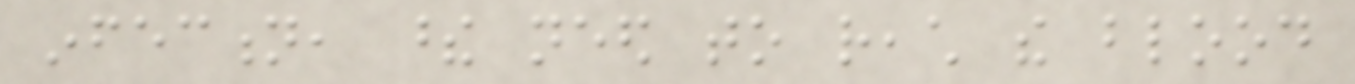infection, these need to reach the blood
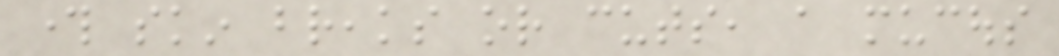through skin breaks or cuts, a mucous
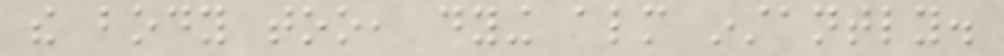the body too, dying almost instantly.
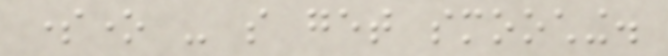someone - so get smooching.
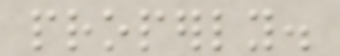properly.
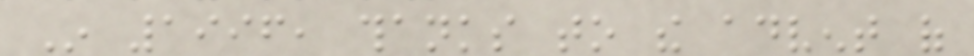In 1996, thanks to the advent of
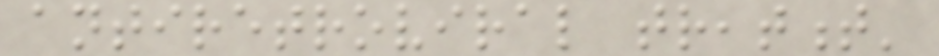antiretroviral treatment'
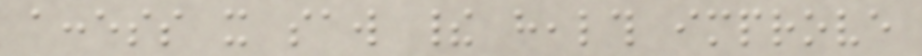access it saw their health improve
